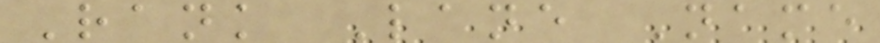Rank Lane Name
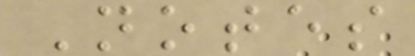Notes
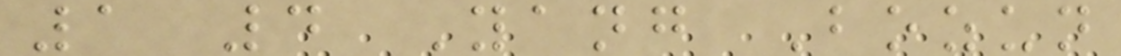1 4 Yang Bozun
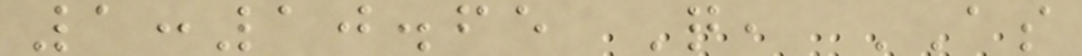1:10.65 Q, AS
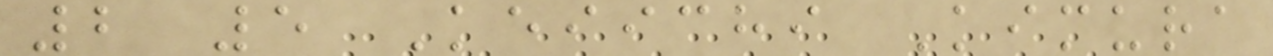2 5 Keiichi Kimura
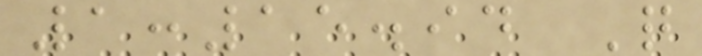1:15.94 Q
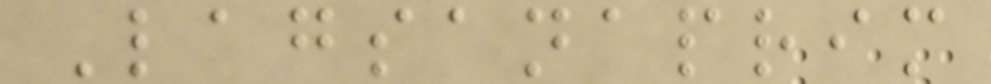Lagsanaprim
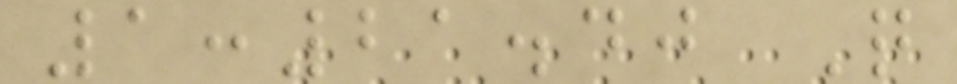1:21.40 Q
